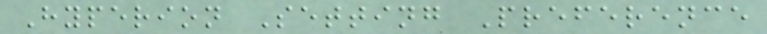Hyperion Setting Preference
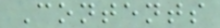Contents
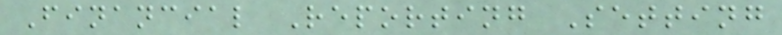Financial Reporting Setting
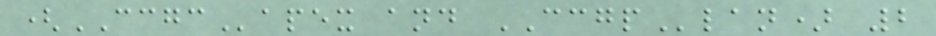(CCGCapex and CCGPlan) 2
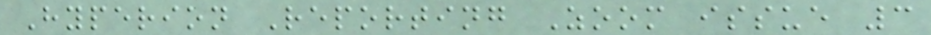Hyperion Reporting Zoom issue 3
